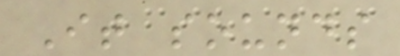It sounds
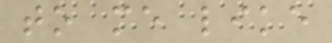to me like
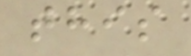this
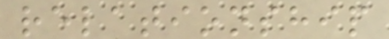relationship
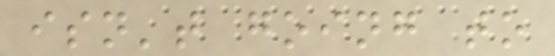isn't going to
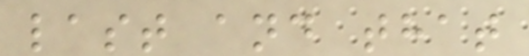last and that
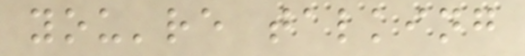you're talking
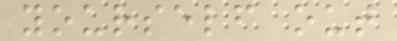yourself out
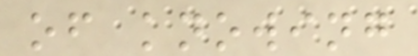of knowing
